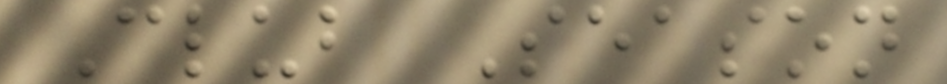Club Season
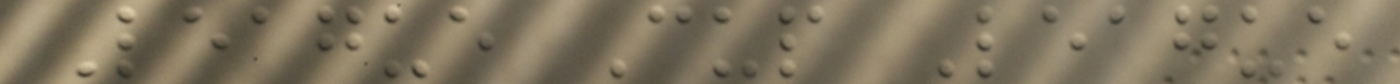League Cup League
